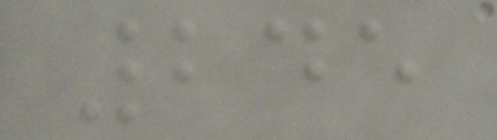245
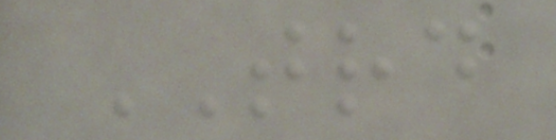TRD
